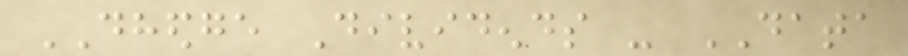DHEDGE Dividends - DATA
